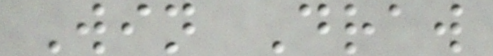Win Draw
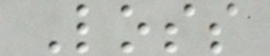Loss
